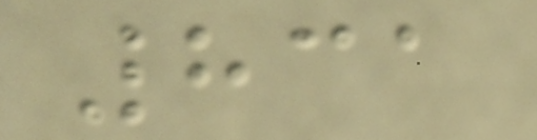831
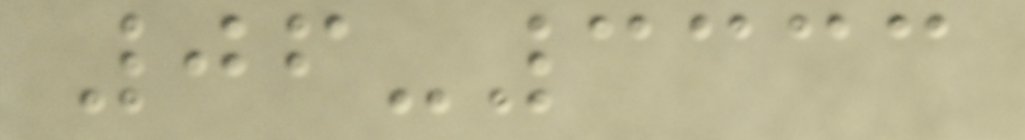06-3333
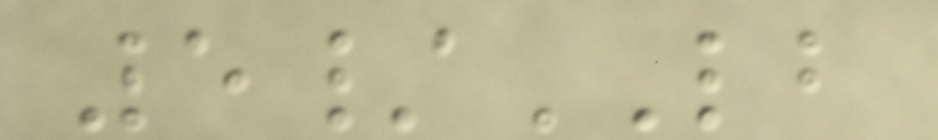5/LB
